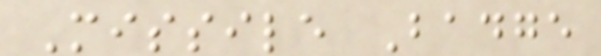Missile Badge
